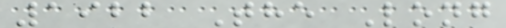1922 The Long
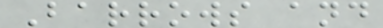Barrows and
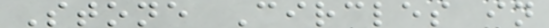Stone Circles in
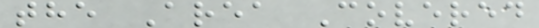the Area Covered
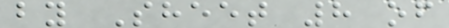by Sheet 8 of
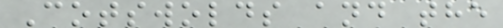Cotswolds and the
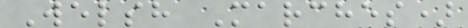Welsh Marches)
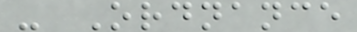- Ordnance
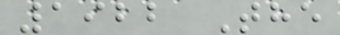1922 The
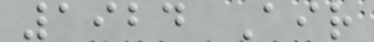1924 Air
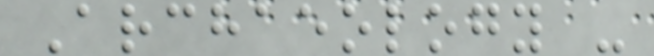Archaeology -
